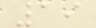19
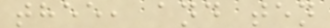thee, and ten
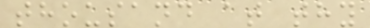thousand at thy
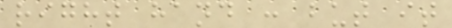right hand : but it
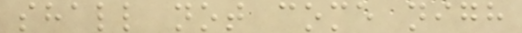shall not come nigh
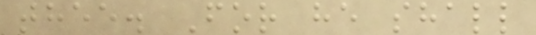thee. For he shall
